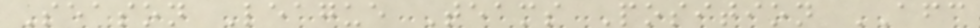Season League Teams Position AFC
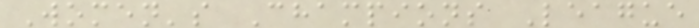Women's Champions League
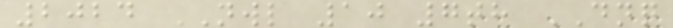2024 NWL 10 7th DNQ
